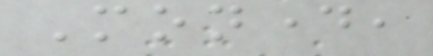Monday,
